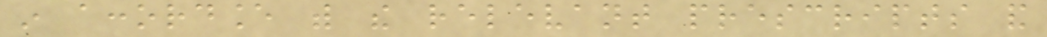in accordance with the relevant prescripts and
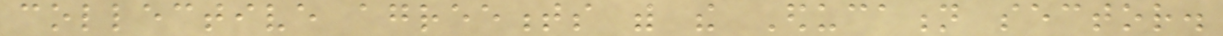collective agreements with the Education sector.
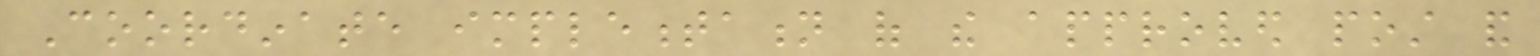Coordinate implementation of the approved post and
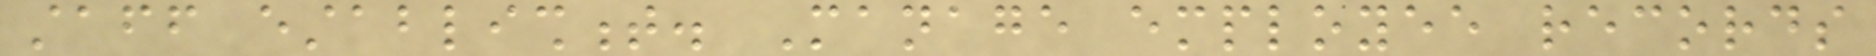staff establishment. Manage employee records
